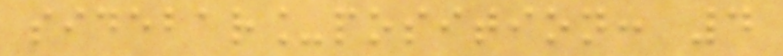sidebar_position: 4
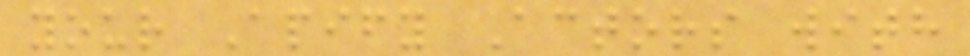your Apify Actors with
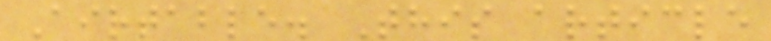Airtable. This article
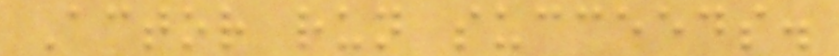Actor run succeeds.
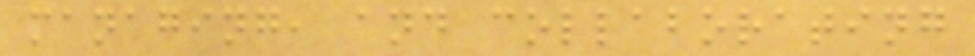managing, and collaborating
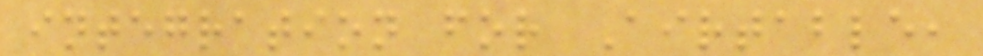integration for Airtable,
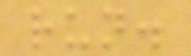run.
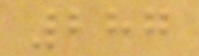287
